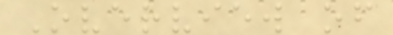Overview of
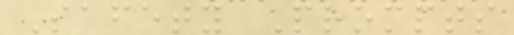Safety Prompts
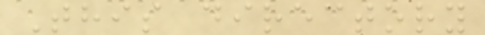This directory
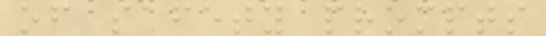of safety prompts
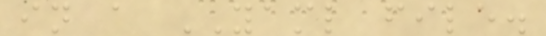in a YAML file.
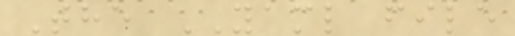The YAML file
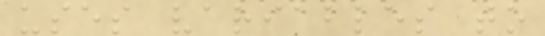uses variables to
